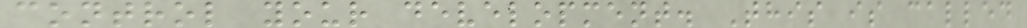control your development. This is called
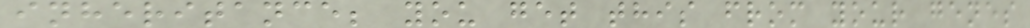inheritance; you get this from your genes
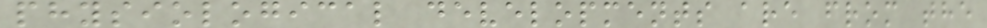physiological developments are from the
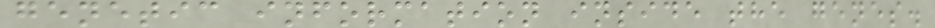genetic information inside the genes.
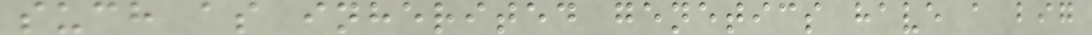such as inherited genetics have a big
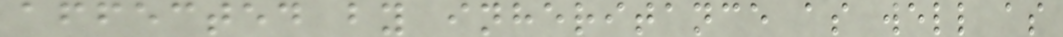affected by inheritance as well as
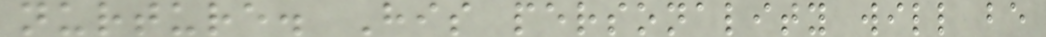nurture. His personality will be
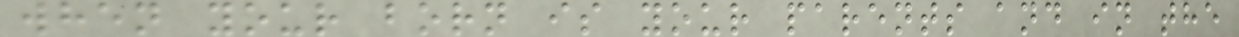when your born is your parents and in the
